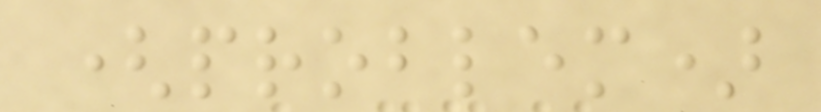(problem)
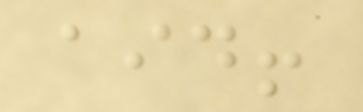aid!
